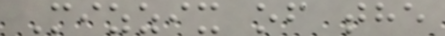Mizzix of the
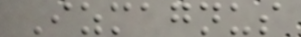Izmagnus
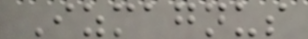Izmagnus
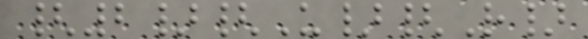{2}{U}{R}
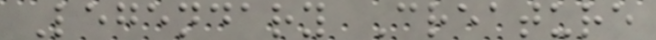Legendary Creature
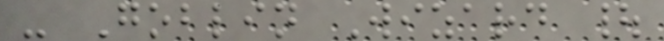- Goblin Wizard |
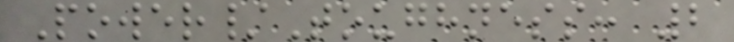Power/Toughness: 2
